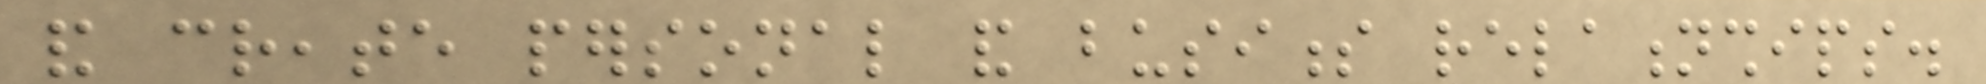and create personal and business relationships.
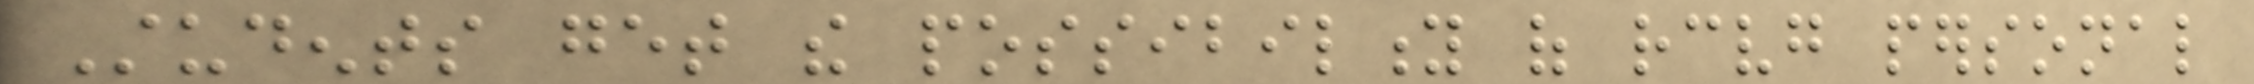Students get the possibility of receiving personal
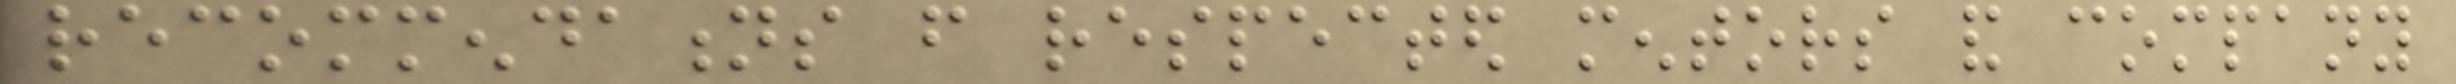recommendations from respected mentors and company
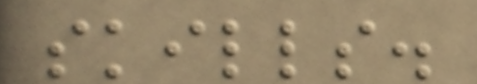skills.
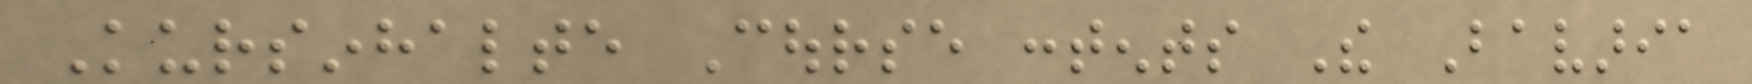Kursinhalte Course contents The Bavaria
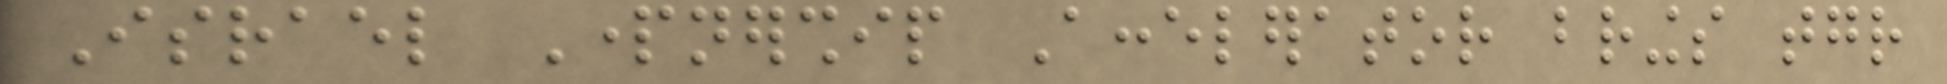Israel Partnership Accelerator brings together
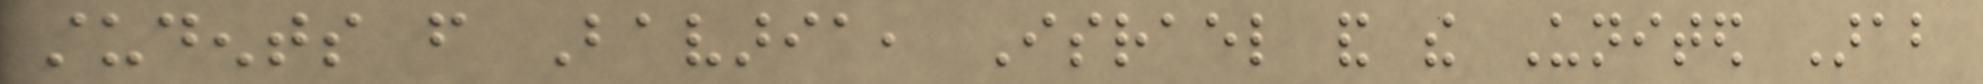students from Bavaria, Israel and the United Arab
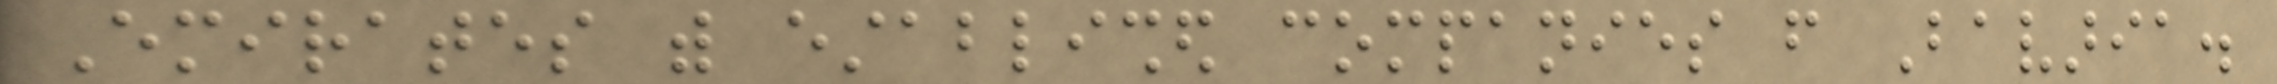Emirates with established companies from Bavaria.
